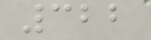322
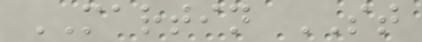MARTIN ST
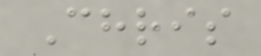Chris
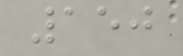150
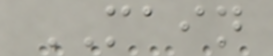MAIN
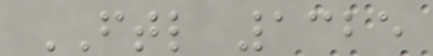FTL 1325
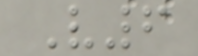V6
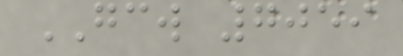GCW 7059
